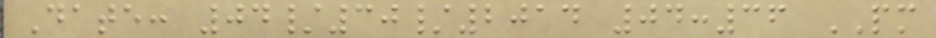Date: 04/30/2014 04:36 PM
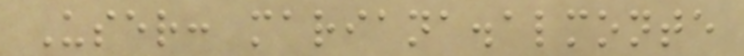User: mariana.almonte
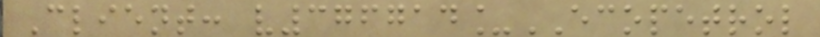Client: v376714_ECOPETROL
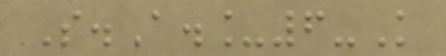S.A._6-K
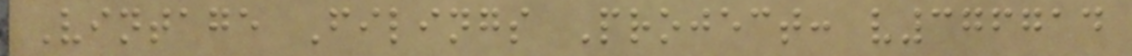Vintage Filings Project: v376714
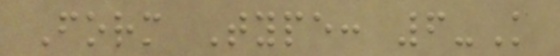Form Type: 6-K
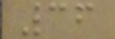36
